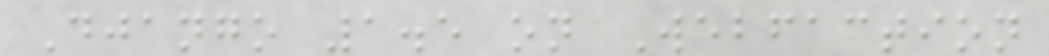Django 1.5 on Webfaction
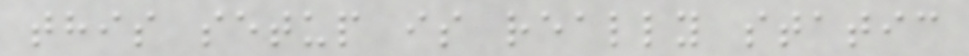this setup is really static
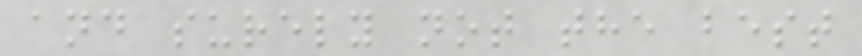and surely not the best
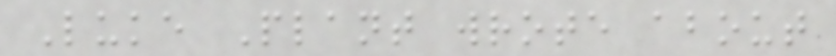Luke Plant wrote about
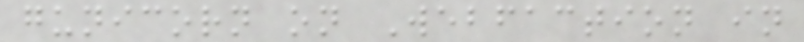gunicorn on Webfaction in
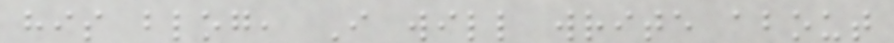his blog, I will write about
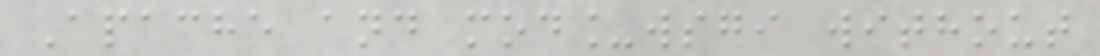Apache and mod_wsgi without
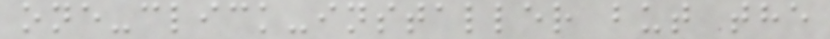one-click-installer but the
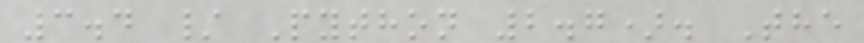3.4 / Python 2.7). The
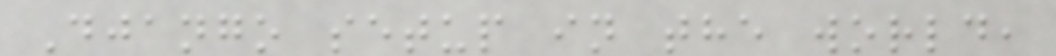Django setup in the world,
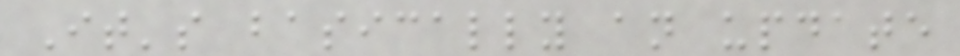It's basically an update
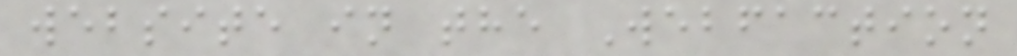website in the Webfaction
